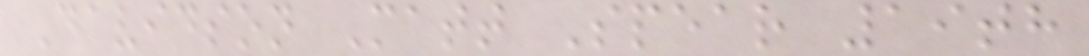Davidson Matt Spear 19th
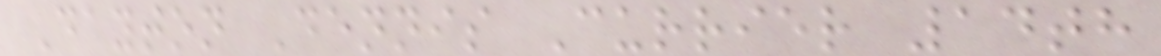Dayton Dennis Currier 14th
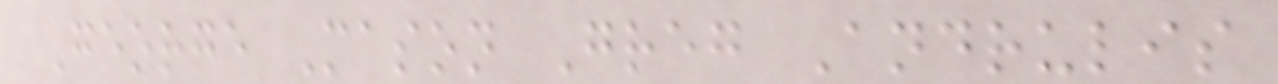George Mason Greg Andrulis
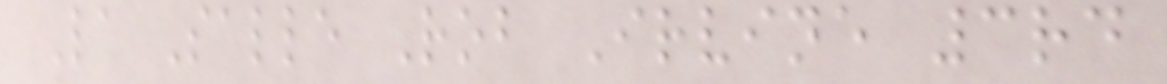La Salle Rob Irvine 3rd
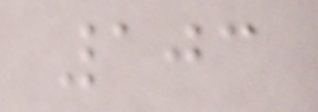103
